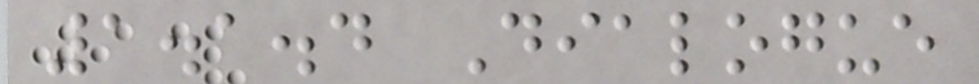1.1.4 Dialogue
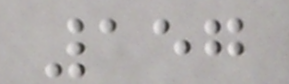157
